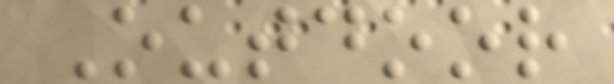Outdoor
